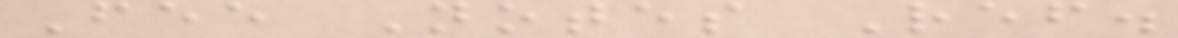Fee Notes Ref.
